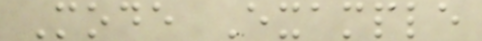Mode Example
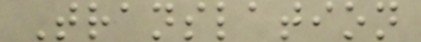Translation
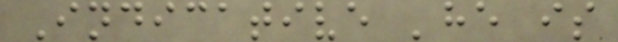Indicative 'he is
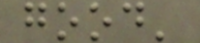good'
